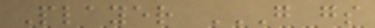Player G GS
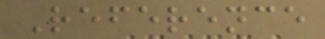Reference
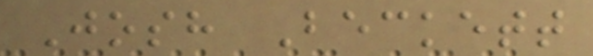Josh Beckett
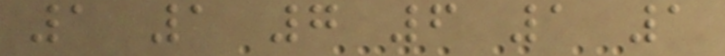1 1 7 6 1 1
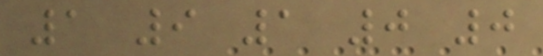1 9 1 0 0
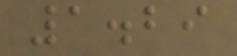1.29
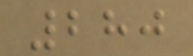280
